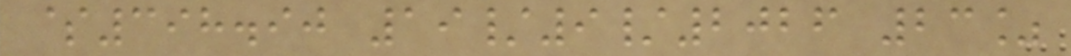$398.90 19/9/2026 23%
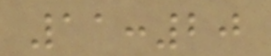11:20
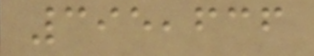395,636
